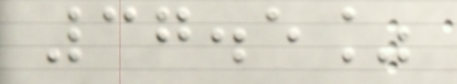37.5%
